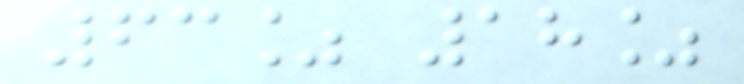63% 18%
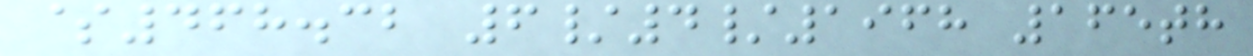$468.32 6/4/1968 165th
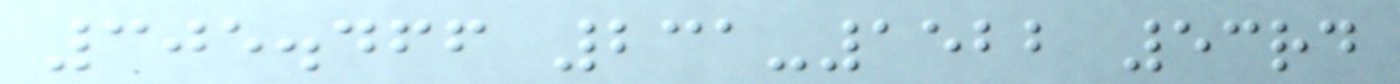305.466 231-1522 53rd
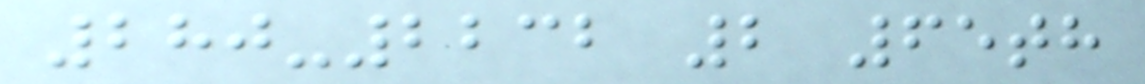280-2232 2 65th
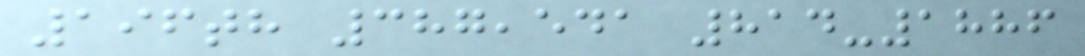196th 387,541 814-1886
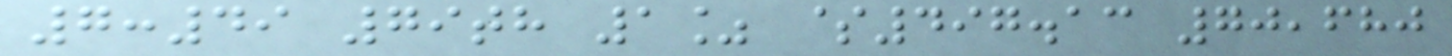7:49 79th 1% $497.13 70,680
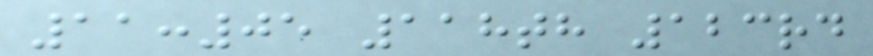11:05 118th 123rd
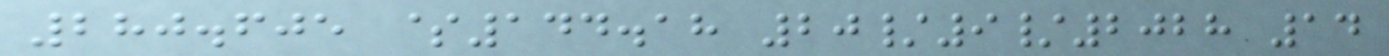280.605 $144.18 20/9/2028 14
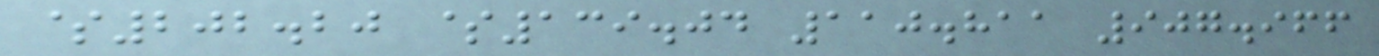$202.20 $139.04 110.811 907.966
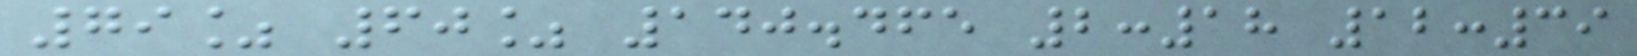79% 60% 140.465 2:18 12:39
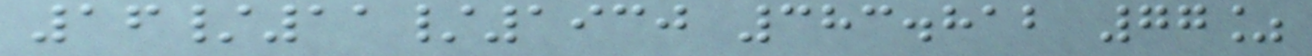16/11/1930 383.812 77%
